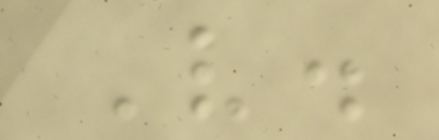V.
